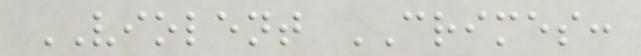VIOLENT CRIMES:
